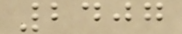2407
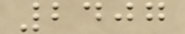2407
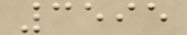3595
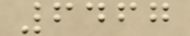6467
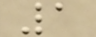1
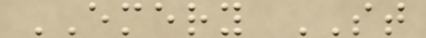EMERY ST
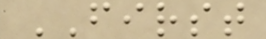FIRST
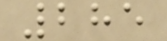285
